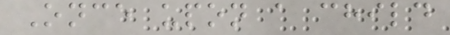Once upon a child
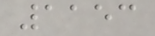1153
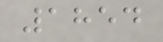1854
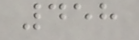458
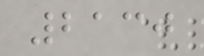2130
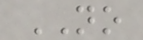NO
